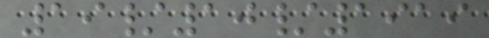19/10/1919
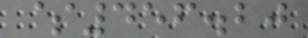$456.20
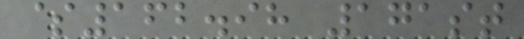$162.98 171st
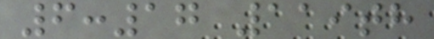6:17 119th
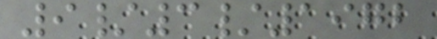9/3/1972
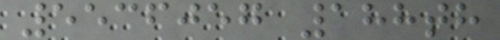5536057 188th
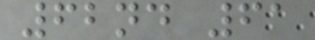62nd 61
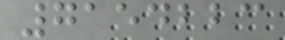7154223
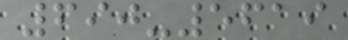690-5619
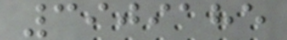3909185
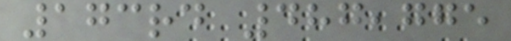173rd 487,775
